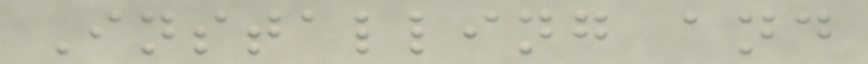Installing and
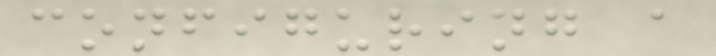configuring a
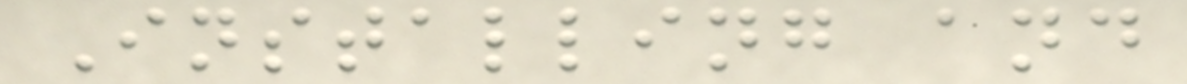Installing and
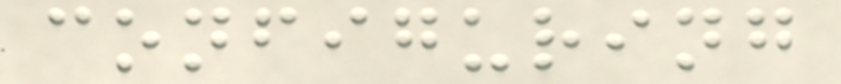configuring
